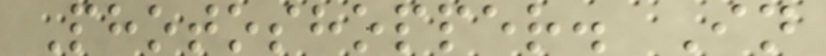Photoshopper. In
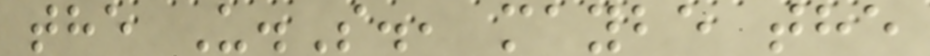the U.S., maybe the
